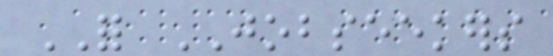FOR JOBSEEKERS
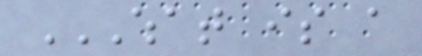WHAT IS A
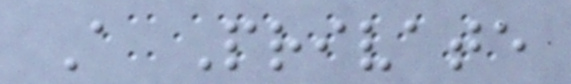A Private
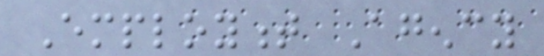Employment Agency
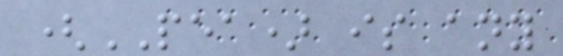(PEA) is any
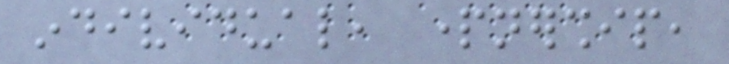individual, partnership,
